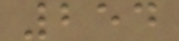254
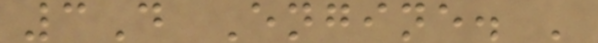3D Engine. '
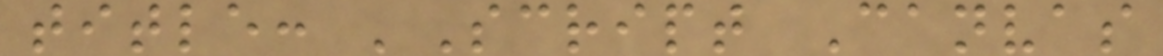title: 'Script Canvas
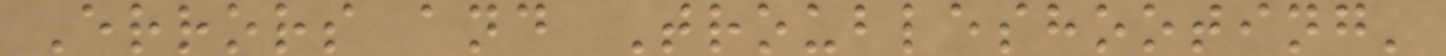Errors and Troubleshooting'
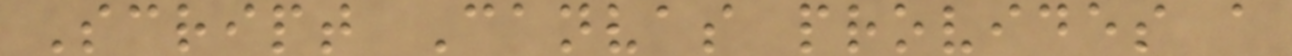Script Canvas provides a
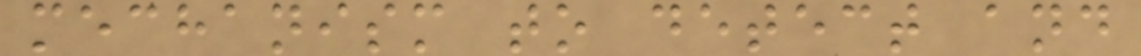mechanism to detect and
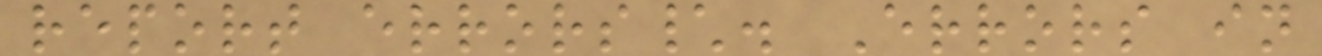report errors\. Errors in
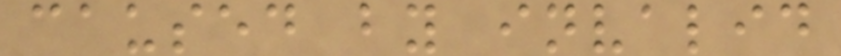caused by invalid
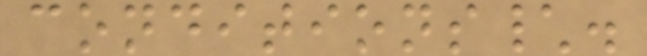conditions\.
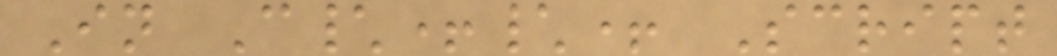In C\+\+ Script
